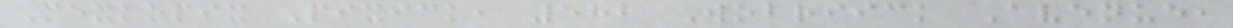Mexkopix Pixick, 582 Wobriick Avenue,
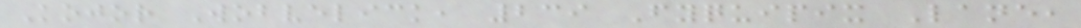Kojor Wobvelick, 239 Fyquipix Lane,
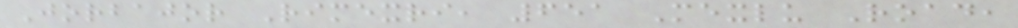Jorbajor Rimexri, 651 Mexlu Road,
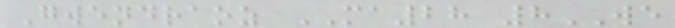Gwendraoz MA28 8WE
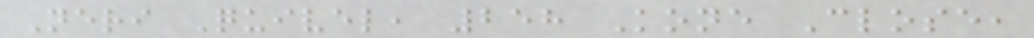Neri Quivel, 258 Kone Close,
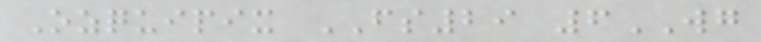Ozquipix FS29 6WG
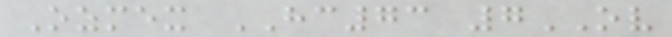Ozmex HC73 7OV
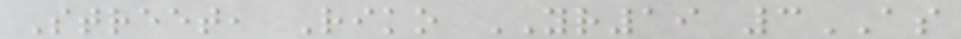Street, Riko YR19 3AS
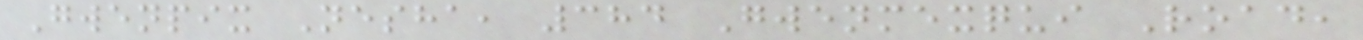Gwenpix Nesha, 384 Gwenmexqui Road,
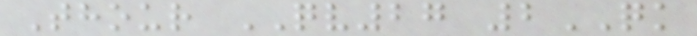Thour QV27 2QK
